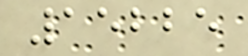15225
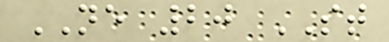NE 20 ST
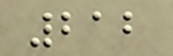212
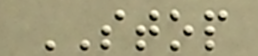STOP
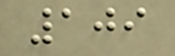109
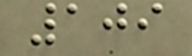109
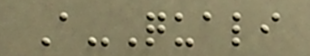A-Quali
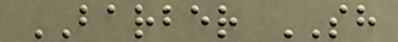BARBER SH
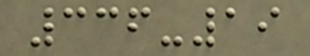336-19
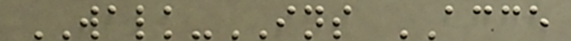WALK-INS ACCE
